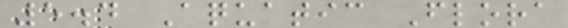5.4 Aquatic Flora
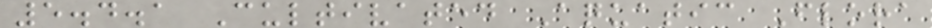5.4.1 Cultivated Aquatic Flora
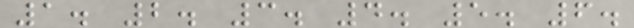1. 2. 3. 4. 5. 6.
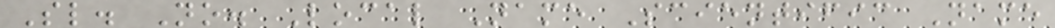Sl. No. Local Name Scientific Name
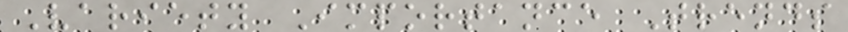Variety Importance Trends
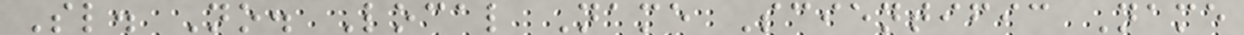Sl. No. Local Name Scientific Name
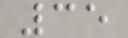35
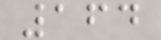164
